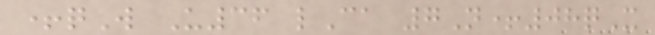+qW U36 lCa 7N+08qX
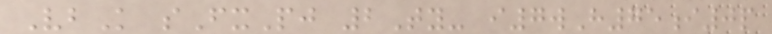VbK sFxPj 2Ty- i7wH75i0p
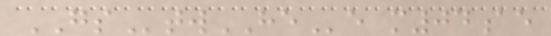GStwHEe m04ae
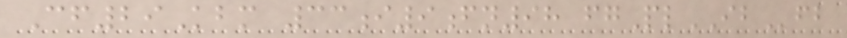Cf29Kbm 33i9fn98 fgPlIBfb
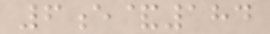6e&184
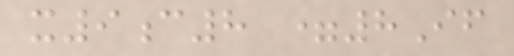x9c8 =8If
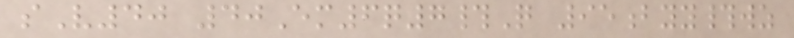sV40 40Em6q7#Q 95byy#wz
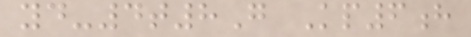yd-4t8G Kp6h
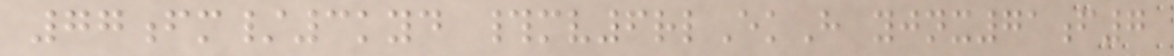77fm/3kyd #mv6rlEkH yjnx71f7
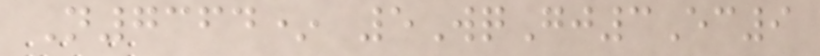N7364* 5WqGj3Ec9
